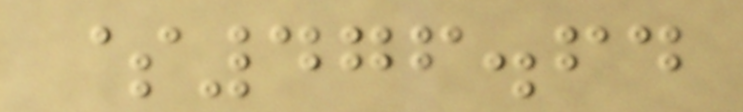$476.64
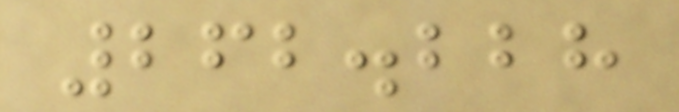262.228
